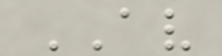AV
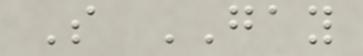S GAY
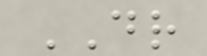DR
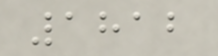1812
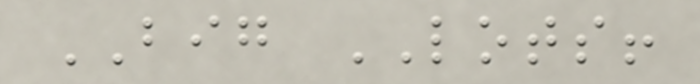BIG LOTS!
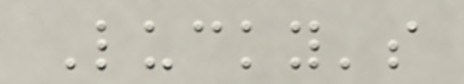Lucky's
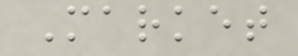Market
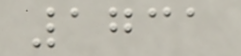1731
